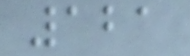121
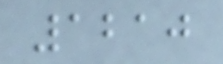1210
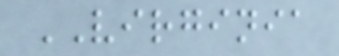VIRGINIA
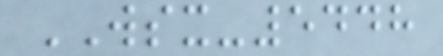WSX-5448
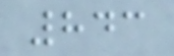843
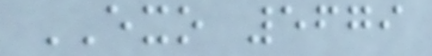EXO 5679
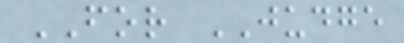FOR JUDGE
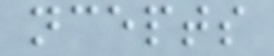ncepts
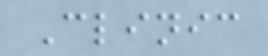Clinic
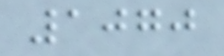1070
